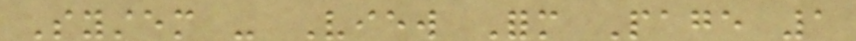System - View Form Page 1
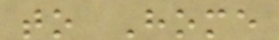to Home
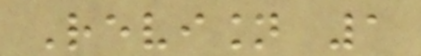Revision 1
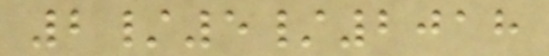2/5/2018
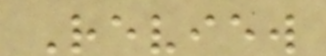Review
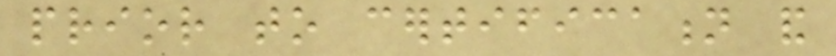prior to certification and
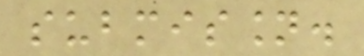submission.
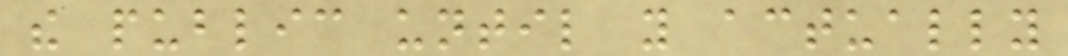the public until you actually
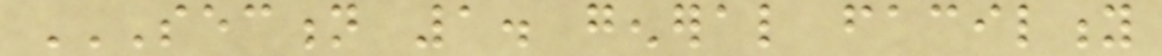SECTION 1. GENERAL FACILITY
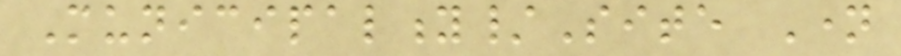Municipality/Site Name
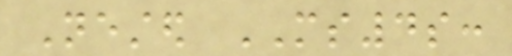Nested MS4s:
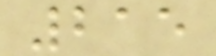215
